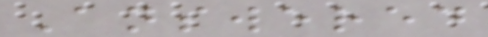Answered
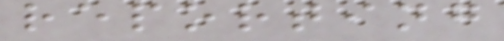reporting
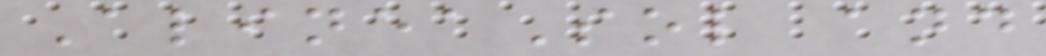AlineaSol and
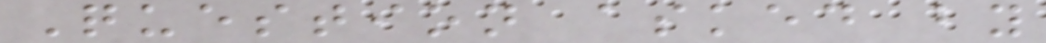Question asked by
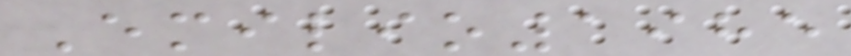Emilio1985
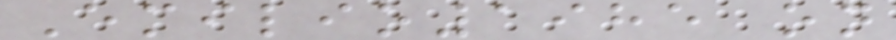Emilio1985 on
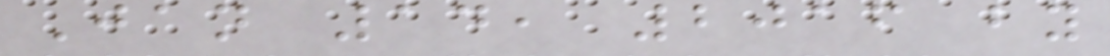Jan 14, 2016 by
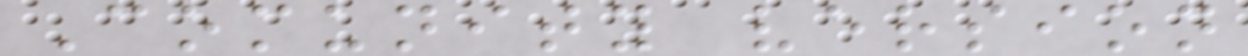Comunity version
